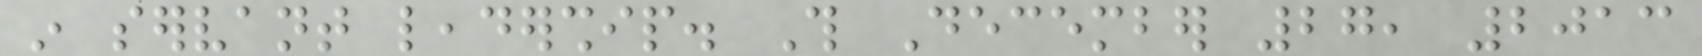in servant leadership. This December 27, 2013
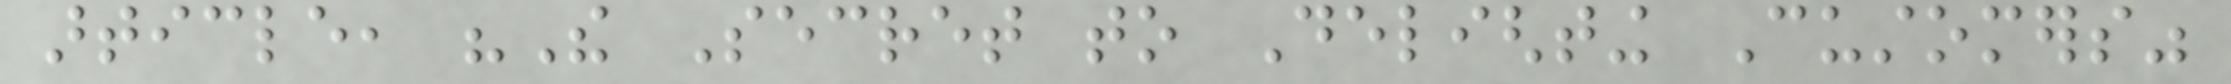article, "The Secret to Delighting Customers"
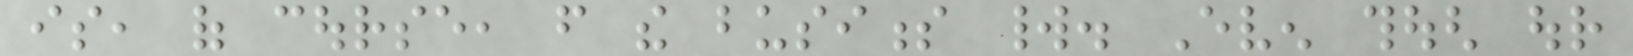is, of course, from the business world. Even though our
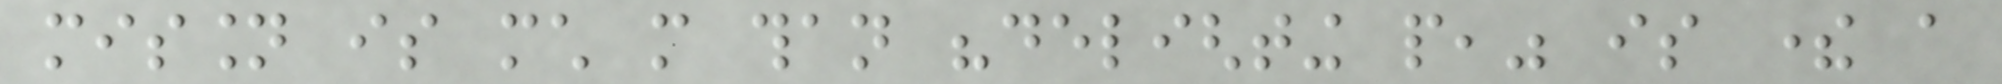mission is much more than "delighting people," is there a
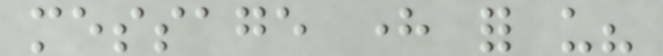message here for us?
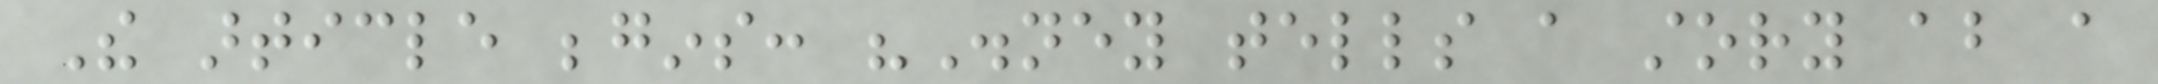The article begins: "Disney tells a story about a
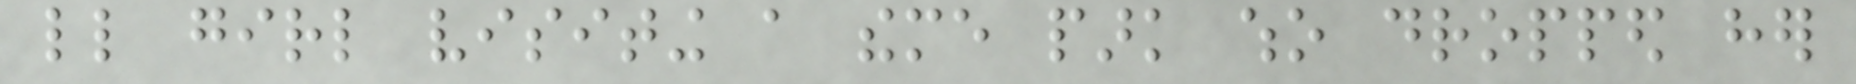little girl visiting a theme park who dropped her
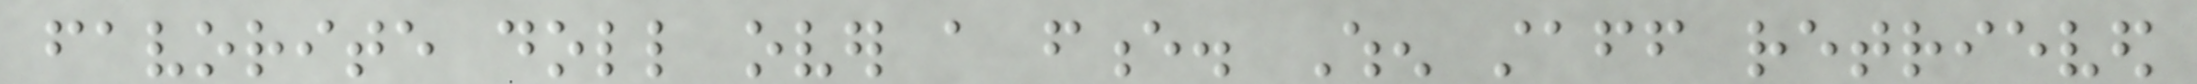favorite doll over a fence. When staff retrieved
